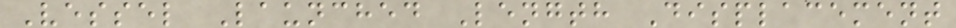Vessel Launched Length Displacement
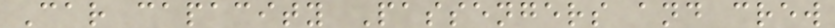Car capacity Passengers and crew
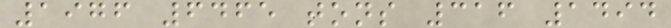1976 6465 tons 316 1494
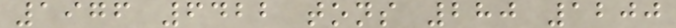1976 6422 tons 280 1200
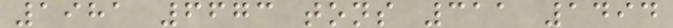1981 6673 tons 311 1494
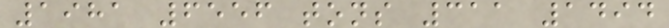1981 6556 tons 311 1494
